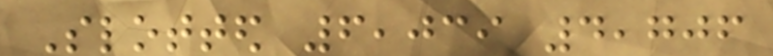Slotted 6,039 4,706
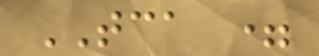TCA =
